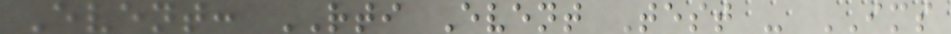Event: RTI Event Test - IMS
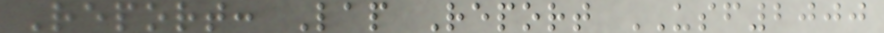Report: Lap Report USF2000
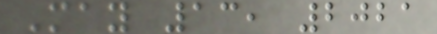May 13, 2021
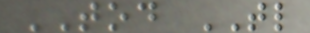TOD TL
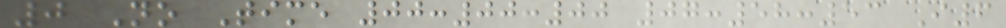0 No Time 00:00:00 07:58:53 I6
